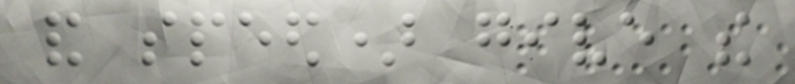and speed) give the
